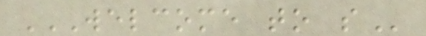WELCOME TO S
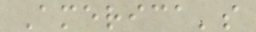America's
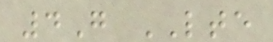4G LTE
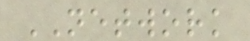NETWORK
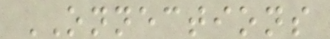ONNECTIONS
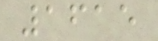1615
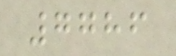7786
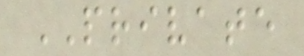PRIVATE
